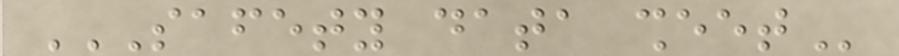SAFETY DATA SHEET
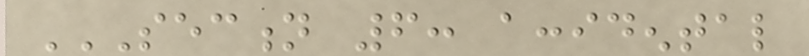SECTION 6: ACCIDENTAL
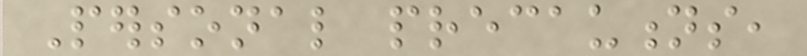Personal precautions,
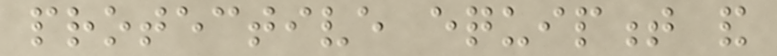protective equipment and
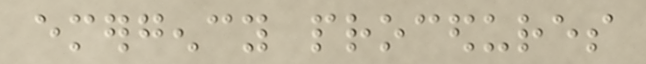emergency procedures
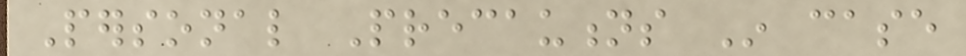Personal Precautions In case
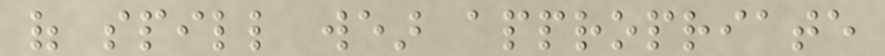of spill wear appropriate
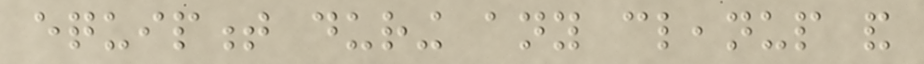equipment during any cleanup and
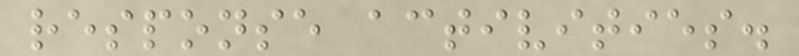response activities.
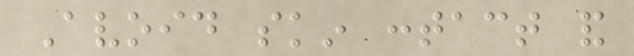Avoid skin contact and
